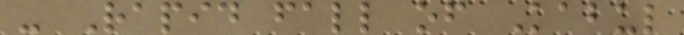- Rapid fall of Kabul
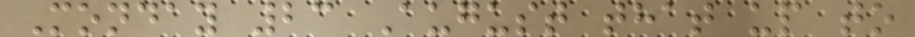Monday 23 August that up to
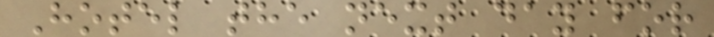Hotel the next day for
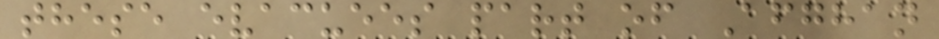these evacuees part of Afghan
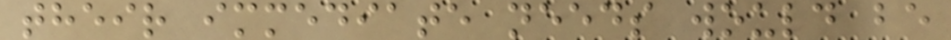their immediate needs would be
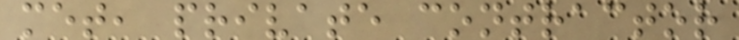met, private contractor
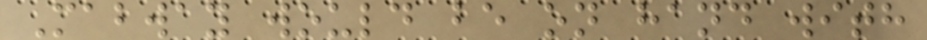Mabway would be on hand with
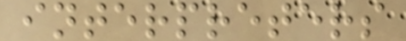interpreters
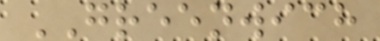GREENWICH
